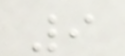9
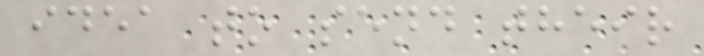idea to send their
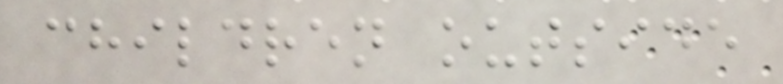children outside
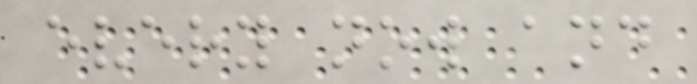every now and
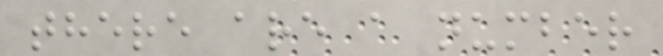there are a number
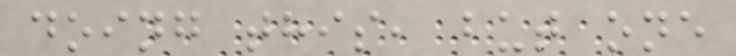doing this, but one
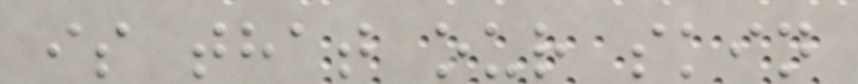is that our skin
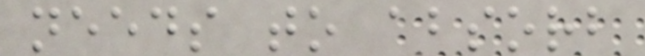needs to absorb
